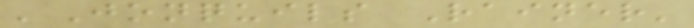'Jonquils Rainer'
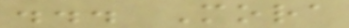... Mora
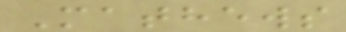Mathews
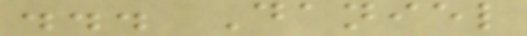... Daniel
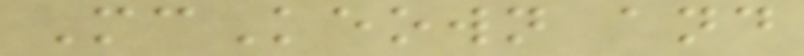McKeown and
